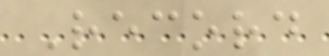Record
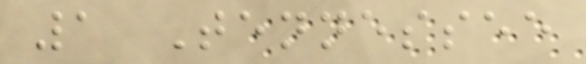1 Tennessee
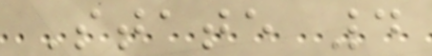State 4
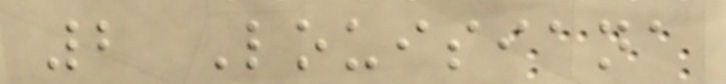2 Louisiana
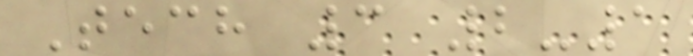Tech 3 2-1
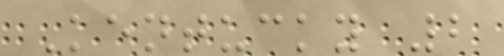Kentucky 2
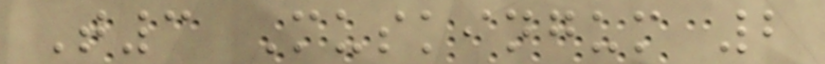T3 Muskingum 2
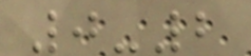0-2
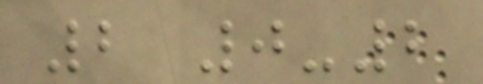2 0-2
